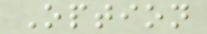Option
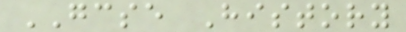GCSE History
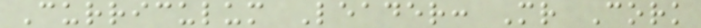Curriculum Leader: Mr Cork
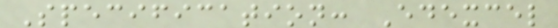Specification: Edexcel
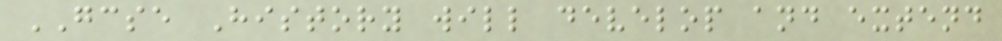GCSE History will develop and extend
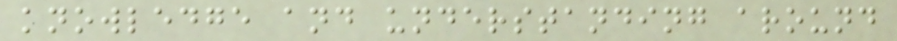knowledge and understanding around
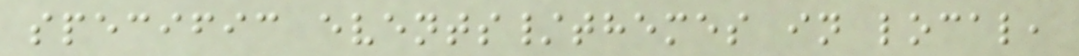specific events/themes in local,
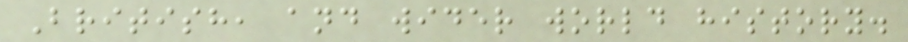British, and wider world history.
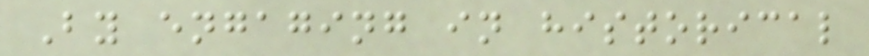By engaging in historical
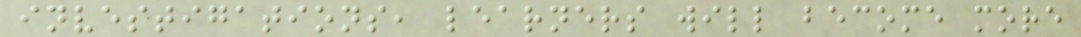investigations, learners will become more
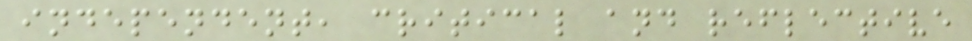independent, critical and reflective
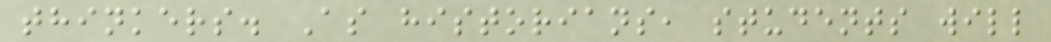thinkers. As historians, students will
